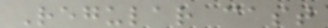Regular cast
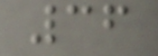36
